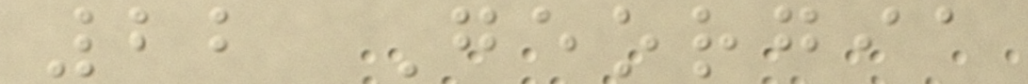22 Georgia
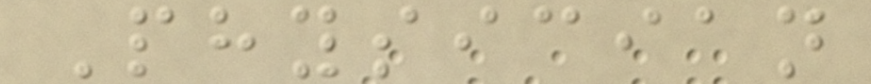Physician
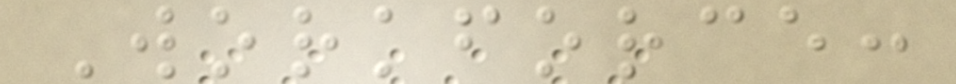Workforce:
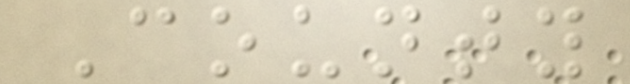County
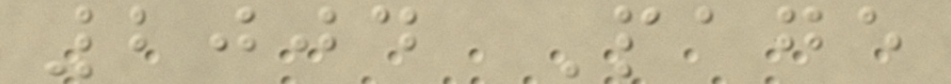2004 Page
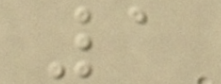1
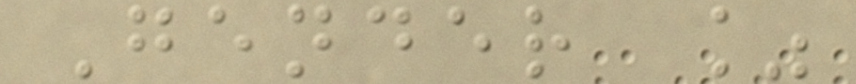Gender %
